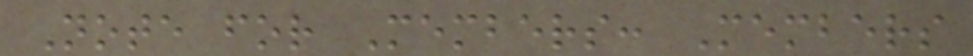Note for Members: Members
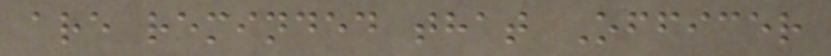are reminded that Officer
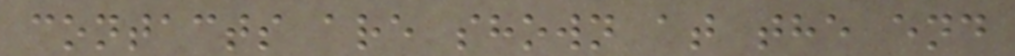contacts are shown at the end
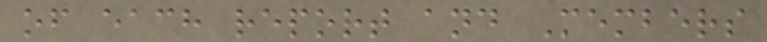of each report and Members
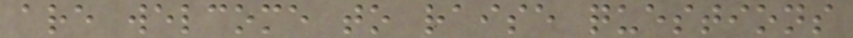are welcome to raise questions
